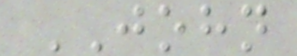JOHN
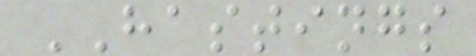HASTINGS
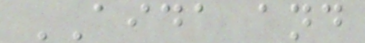AIDA and
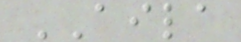AILA
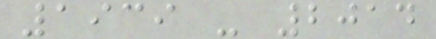1939 - 2014
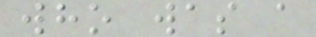who was a
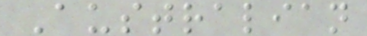Australian
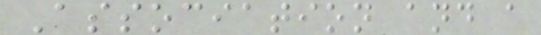Association and a
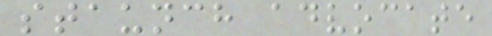staunch advocate
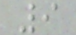9
